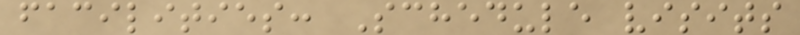facilities: Schedule visits
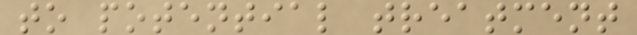to potential treatment
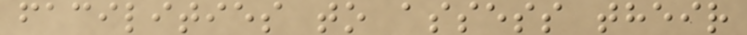facilities to assess their
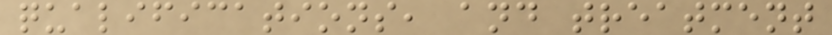qualifications, and treatment
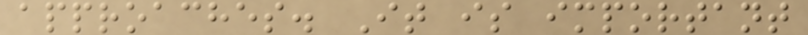approaches. It is important
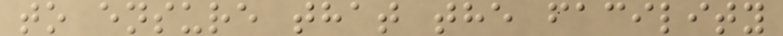to ensure that the facility
